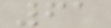61
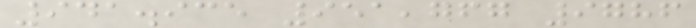941.935 951,767 9786
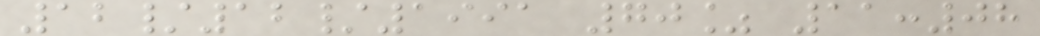12/12/1991 70% 11:08
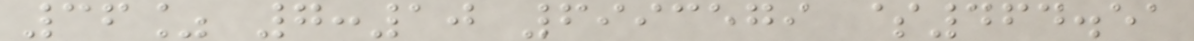36% 7:10 6993579 $464.51
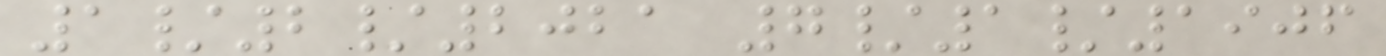1/2/2021 7/1/1906
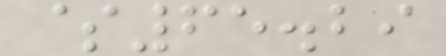$65.29
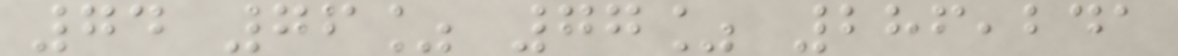74 76% 77% 286,241
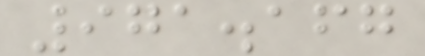971.167
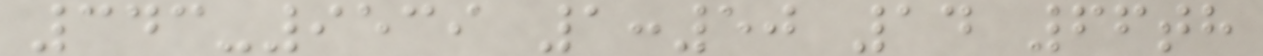343-9539 1:50 14 66th
